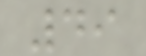49
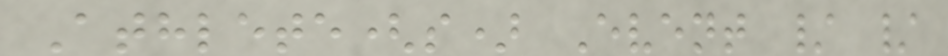Athlete(s) Event / /
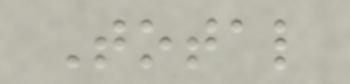Total
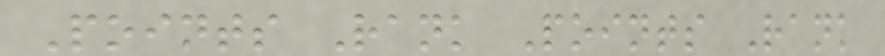Points Rank Points Rank
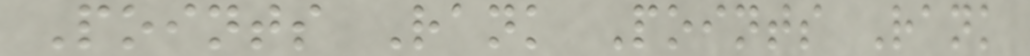Points Rank Points Rank
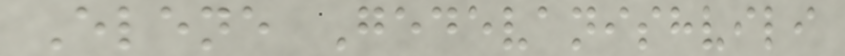Elene Gedevanishvili
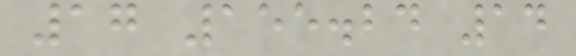17 155.24 14
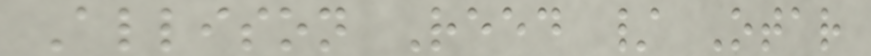Allison Reed / Otar
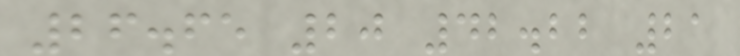26.65 20 42.22 21
